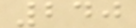240
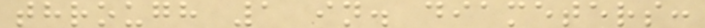through 1 in. diameters:
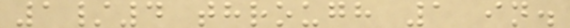1/4 through 1 in.
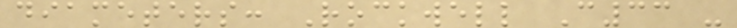diameters: Rockwell C33 -
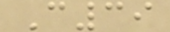C39
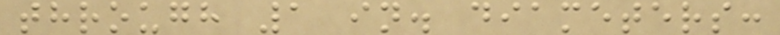through 1 in. diameters:
